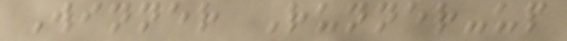Winner Runner-up
